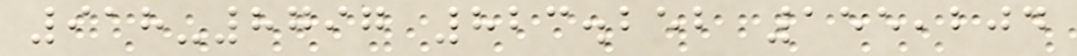918-8797 823.252 155,204
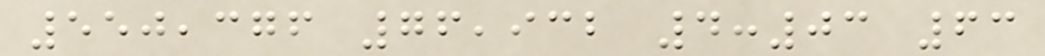550,376 76,932 4:03 63
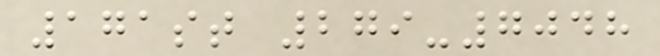171st 279-7048
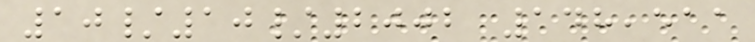10/10/2002 148,511
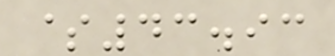$43.93
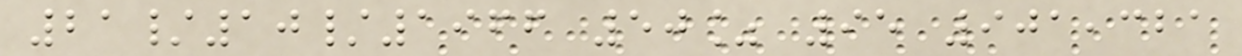21/10/1966 50% 95 901,321
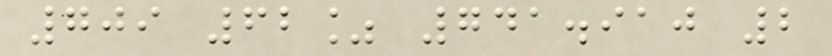709 62% 741.910 2
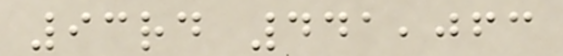93rd 441,063
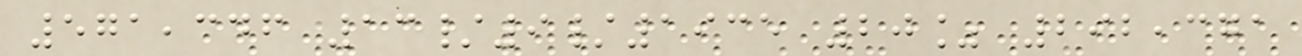571,346 13/9/1935 20% 292,371
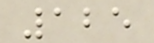125
